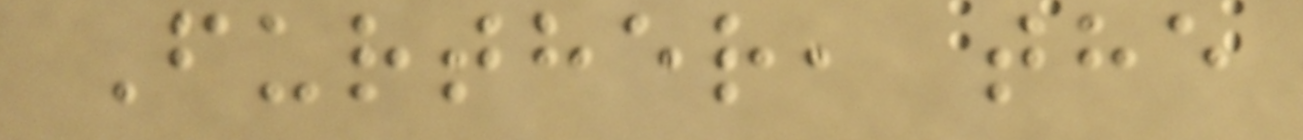Further, the
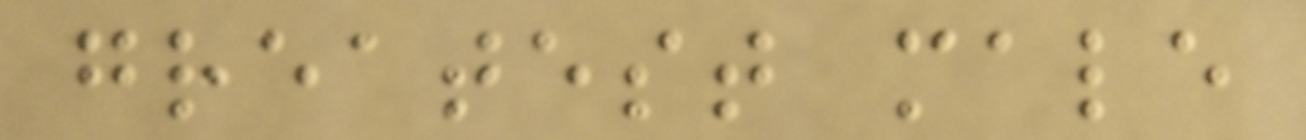greatest male
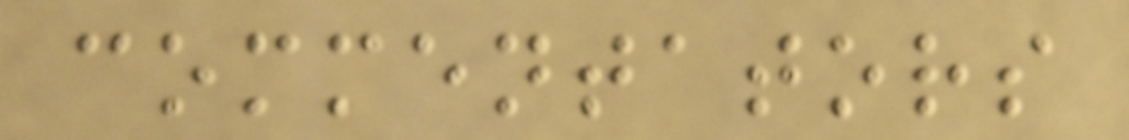commentators
